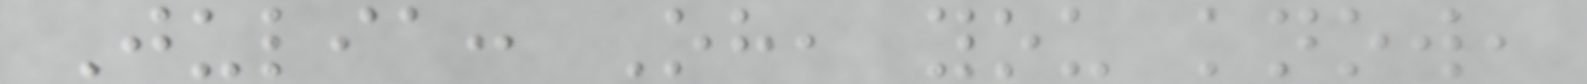Julia: Oh, you know,
